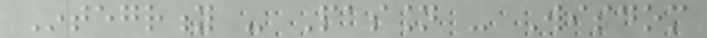Integrity - Passion - Wisdom
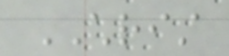CHRIST
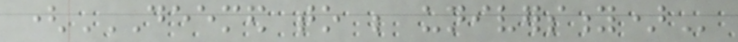(DEEMED TO BE UNIVERSITY)
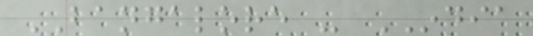BANGALORE - INDIA
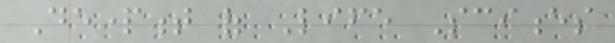Department of Life Sciences
